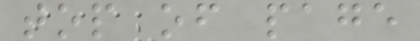top of page
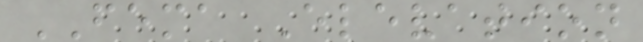FEMA Elevation
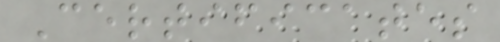Certificates
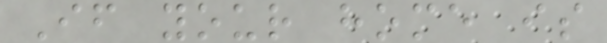If your home is
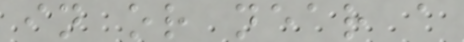in or near a
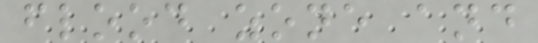flood zone and
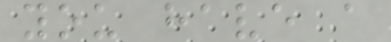you have a
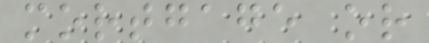mortgage or
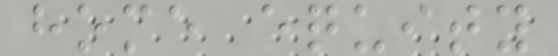home equity
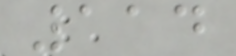114
